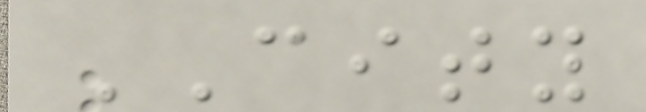CITY
